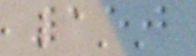150
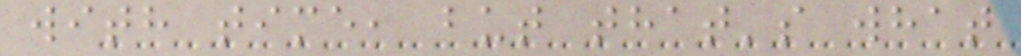with time, but that's what
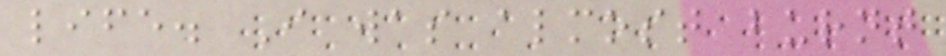life. I was almost burnt
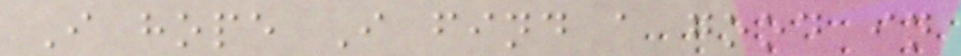I hope I find a good in
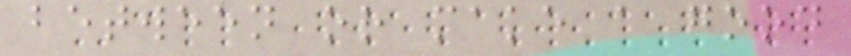between or make a good
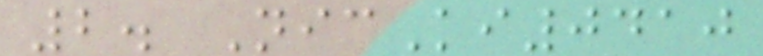2. NicKi0410
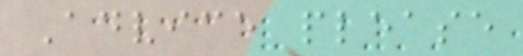Advice please
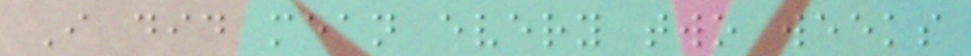I did mean every two weeks
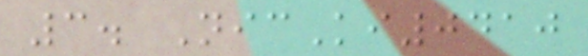3. NicKi0410
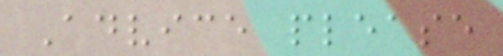Advice please
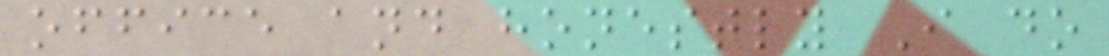office and honestly I do
